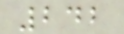242
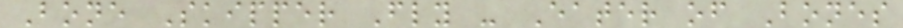Bone Skipper Fly - Eater of Bones
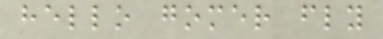hello gomer fly
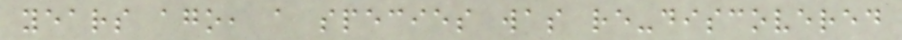years ago, a species was re-discovered
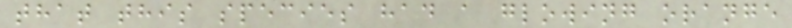that this species had a glowing orange
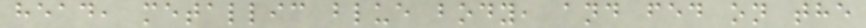head, metallic blue body, and fed on the
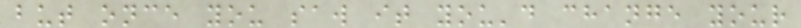but once you saw it you'd change your
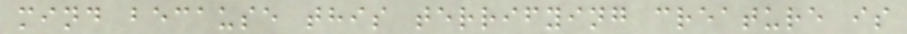mind because this terrifying creature is
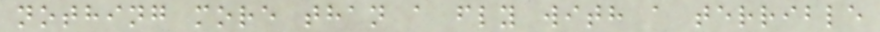nothing more than a fly with a terrible
